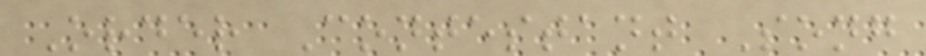Order Contestant Song
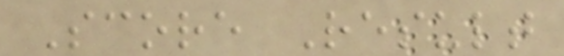Score Result
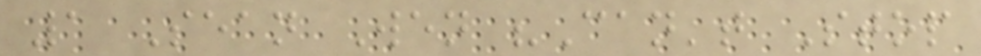1 Sean Wen "Can't Stop
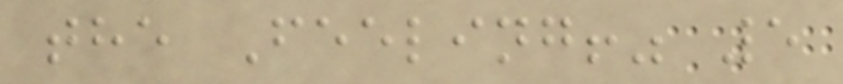the Feeling!" 5
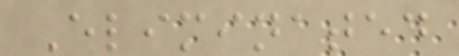Eliminated
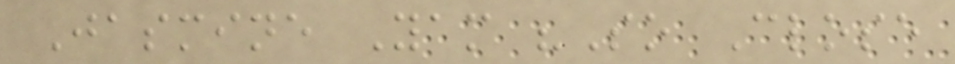Jasmine Yam "So Close
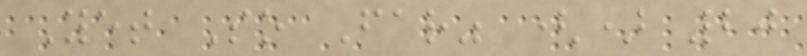Yet So Far" () 20
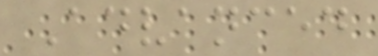Advanced
